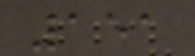151
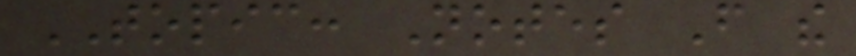TOPIC: Notes From the
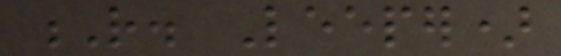R. Leeper)
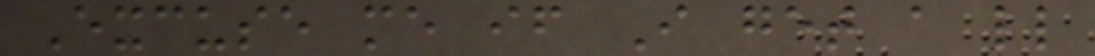Excuse me if I get a little
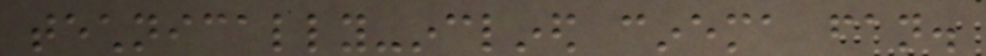technically-inclined cinema fan.
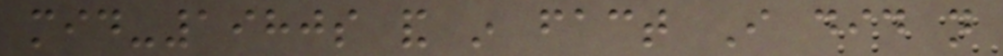mid-1980s and in fact I did not
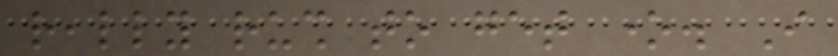really rush to get one. I
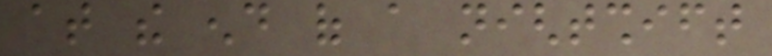at the end of a nightshift
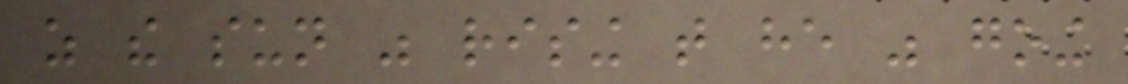as the sun was rising that he was going
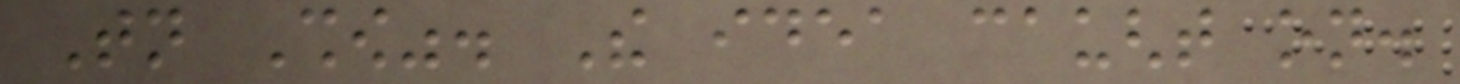Tonight Show". The idea caught on.
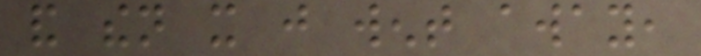and then it just went away,
